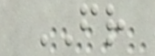FR
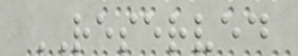RESERVED
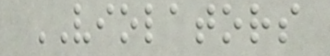VIOLATORS
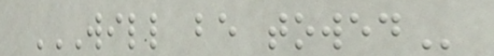WILL BE TOWED
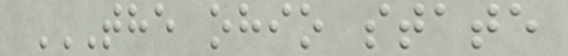THE OHIO STATE
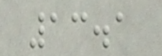13.1
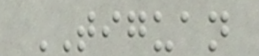TIGUAN
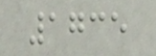1735
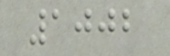1002
